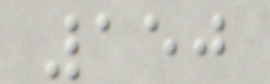150
